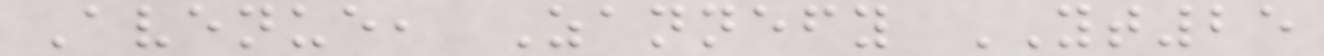Avenue, Zannefy YT25
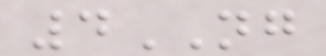4NG
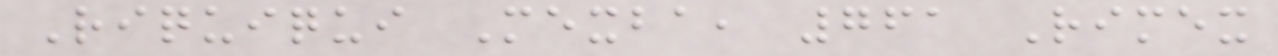Riquiqui Mexba, 761 Rimex
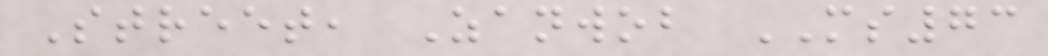Street, Zanwob MS73
